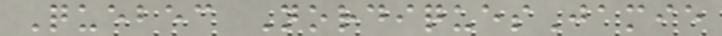Quebec NordiquesJamie
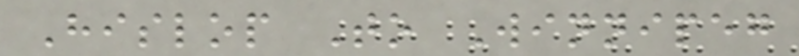Hislop To Winnipeg
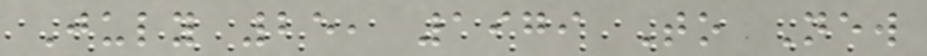July 25, 1979 To New
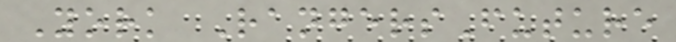York RangersFuture
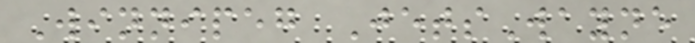Winnipeg JetsWayne
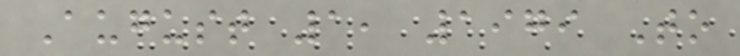August 1, 1979 To
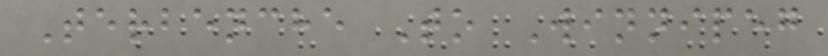Terbenche To Winnipeg
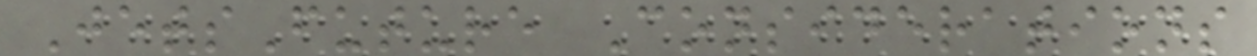JetsFuture Considerations
